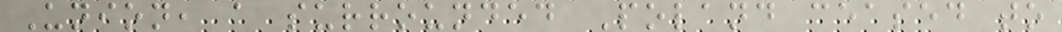Union, a surrounded Poland ceased to
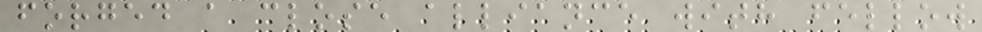forged a close alliance with fellow
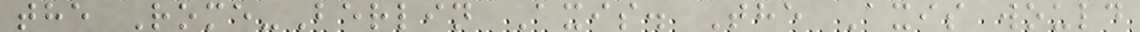the Rome-Berlin Axis. The Axis would
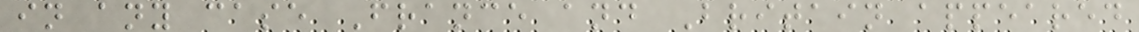in any case France and Britain appeared
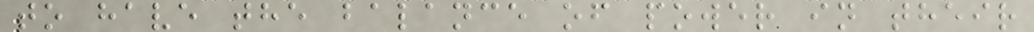to have the balance of power in their
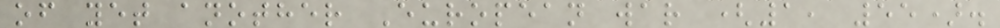of yet another European war (1, 55).
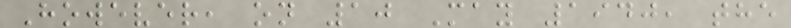However, on 10 May 1940, the
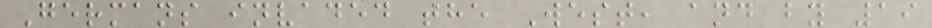Germans invaded the West, and by 19
